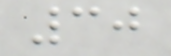30
